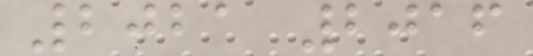2021 2016
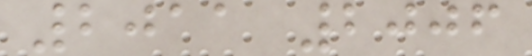2011 2006
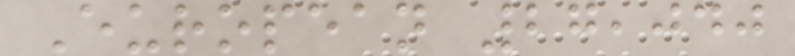European 27,040
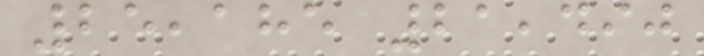25,185 21,490
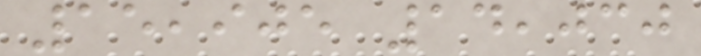15,905 14,030
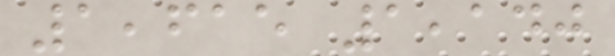1,615 1,140
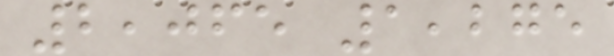2,065 1,275
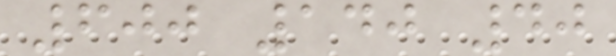600 140 40
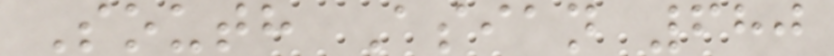South Asian 680
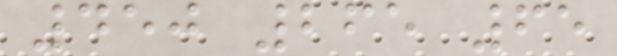450 265 65
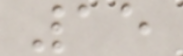15
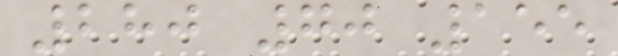280 70 155
